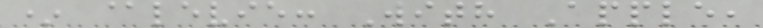* @levie: With Apple,
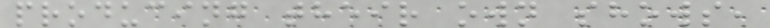producing their own shows,
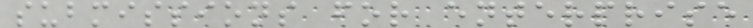submissions for enterprise
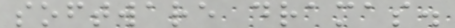software dramas.
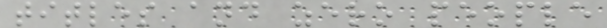titles and zero people
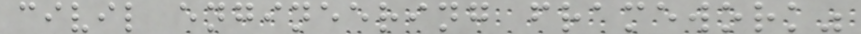civil engineering framework"
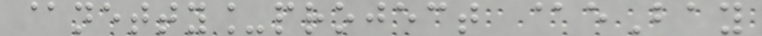@netty_project @eBay
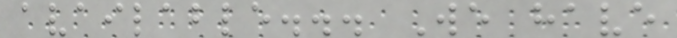available... We have
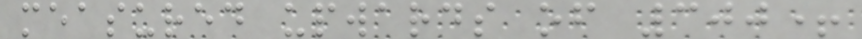measured upwards of 300+
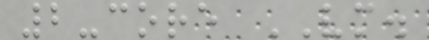2-core VM.
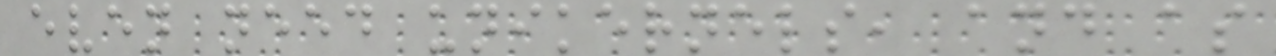even need unikernels, and as
